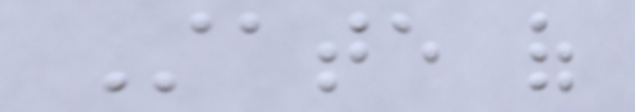State of
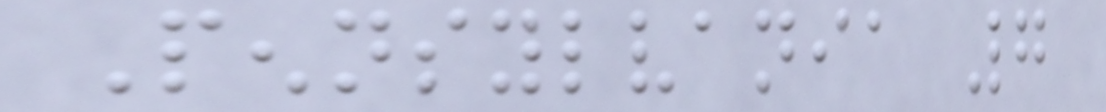Pennsylvania 7
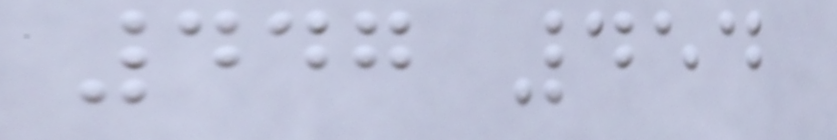447 454
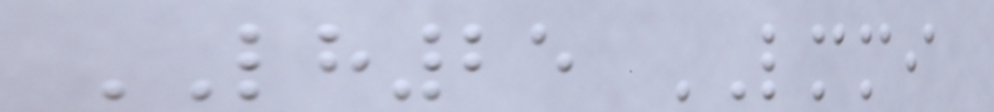LH25 LMMI
